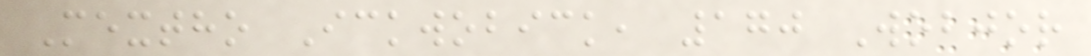Mextho Ickwobick, 170 Wobjor
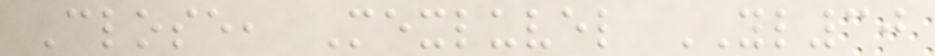Close, Mexluvel YL30
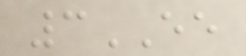3EE
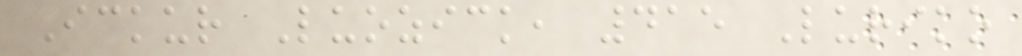Ickur Luozick, 415 Luriko
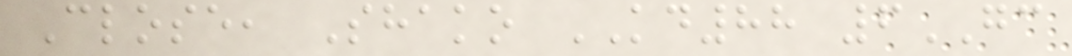Close, Shako KD88 6GC
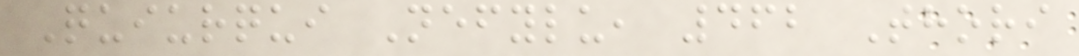Quiurqui Nefylu, 462 Thori
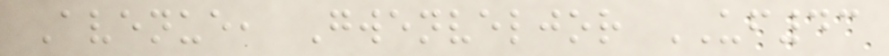Avenue, Gwenveljor UF43
